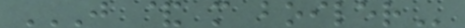J & M BOILER
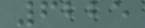6225
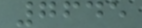7645
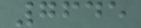7645
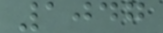1047
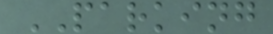PARKING
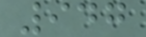947
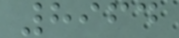8964
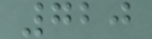720
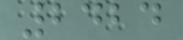2424
